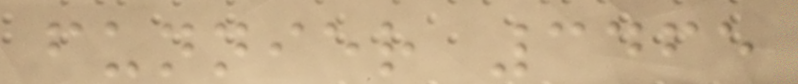funnier 3465
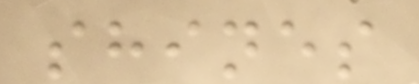shines
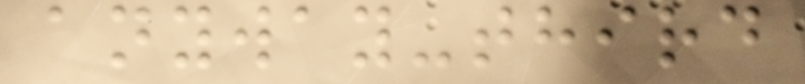anyway-third
